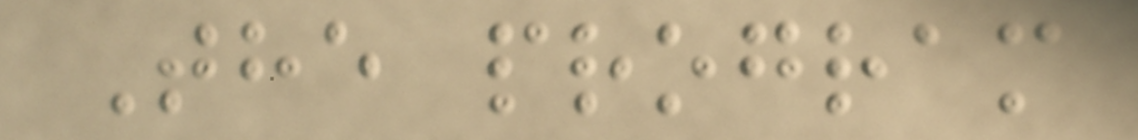The program
